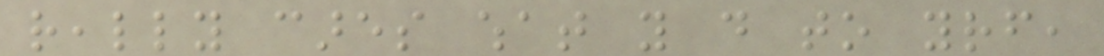really cares what you do to yourself,
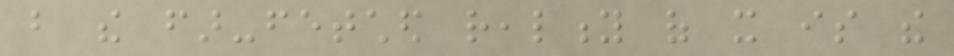but the far-fetched reality of it is the
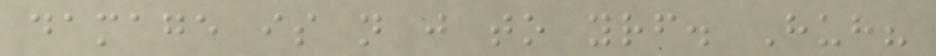damage is not just to yourself. Huh?
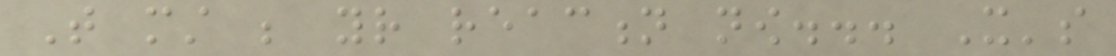That must be your reaction now... It's
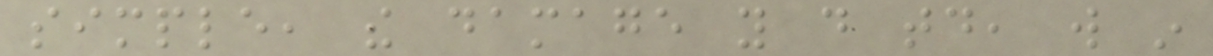simple, the damage you do today, will in
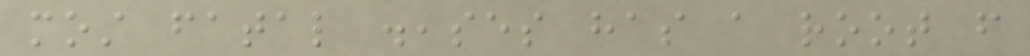most fatal diseases has a root from
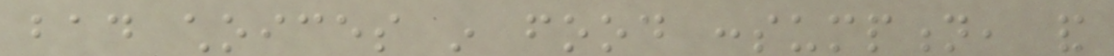bad choices in food consumption, and
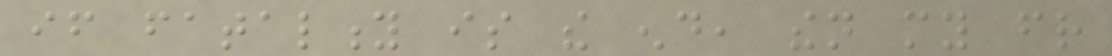if fatality is the end, then my friend
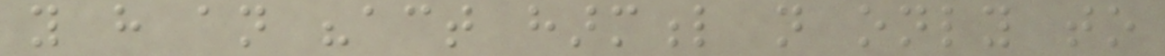you have an "act harmful not only to
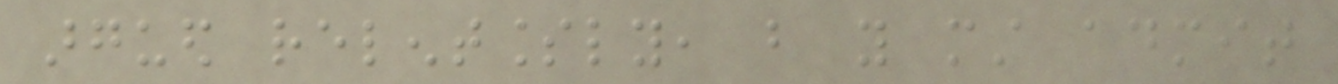argued relentlessly, but you must admit
